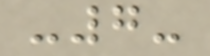-7-
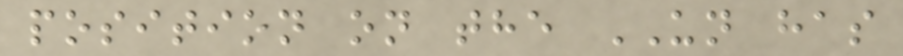position on the UN has
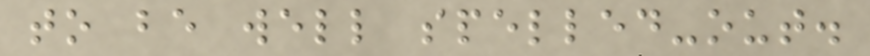to be well spelled-out.
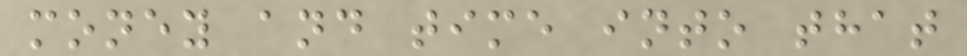money and time into that
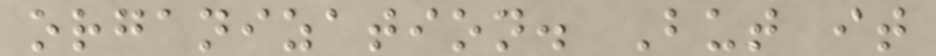organization. But it
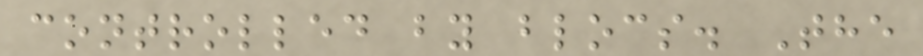controlled by blocs. The
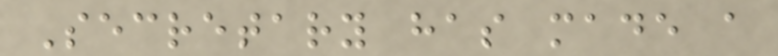Secretary has made a
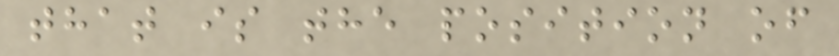that is the position of
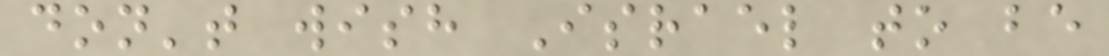don't wish Israel to be
